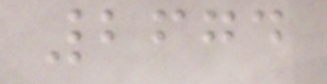2674
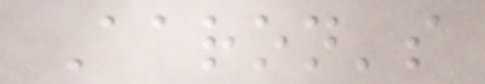Aaron's
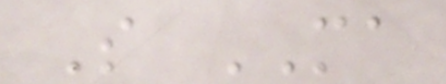S MA
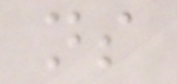ns
